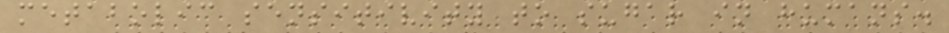metabolic sensitivity to sugar in humans.
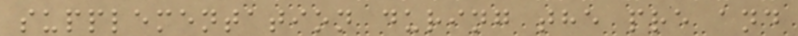supplementation during the pre and
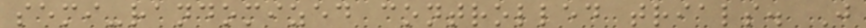semi-randomized controlled trials. J
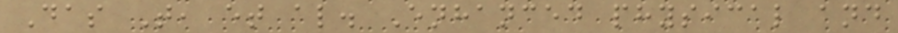Das T, et al. Enhanced physical and
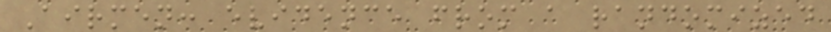Airmen: evidence from a randomized
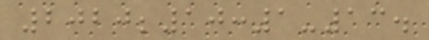2020;10:1-13.
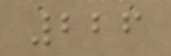226
